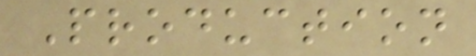Production
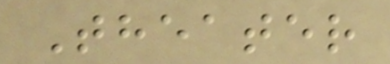Theater
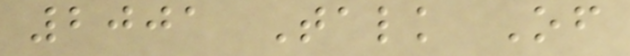2001 Talk Of
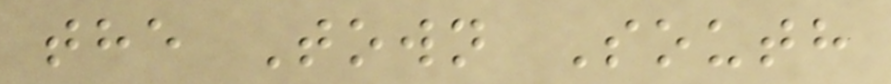the Town South
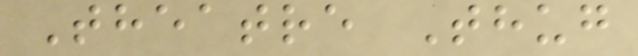Theatre Thug
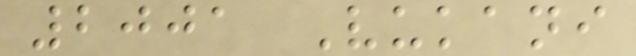2001 Vukani
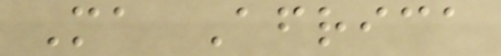Ma Africa
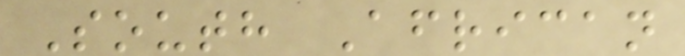South African
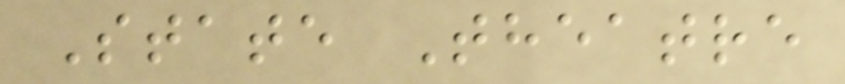State Theatre
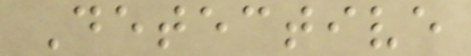Detective
